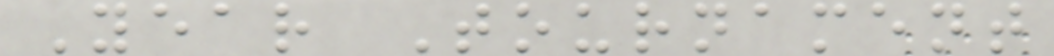Year Tournament
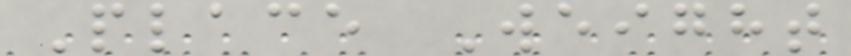Place Weight
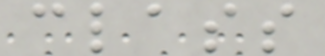class
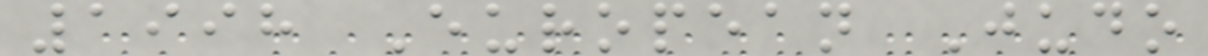1998 European Judo
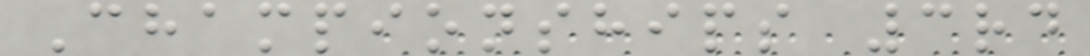Championships 3rd
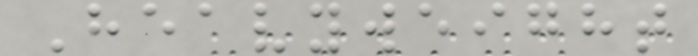Heavyweight
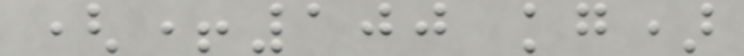(+100 kg)
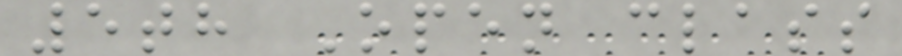5th Open class
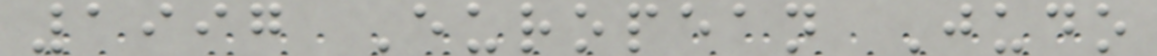1997 European Judo
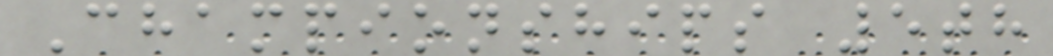Championships 5th
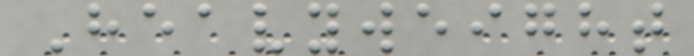Heavyweight
